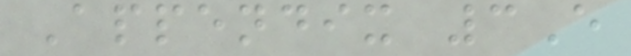Appendix 3E
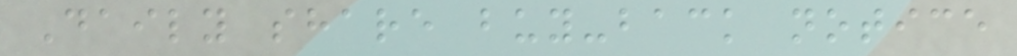Daily share buy-back notice
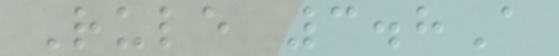Rule 3.8A
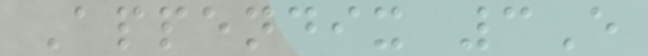Appendix 3E
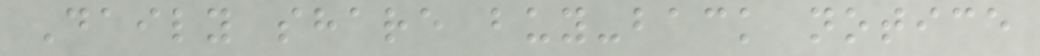Daily share buy-back notice
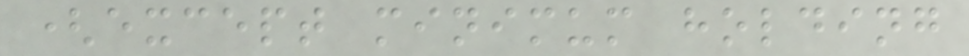(except minimum holding
